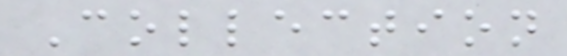Collection
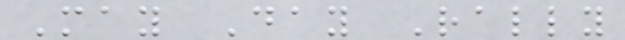May Day Rally
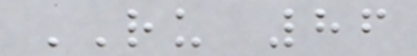RU 86
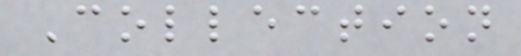Collection
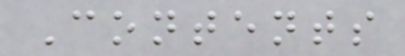Contents
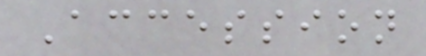Accession
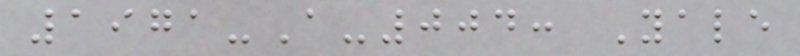1971-A-004: Yale
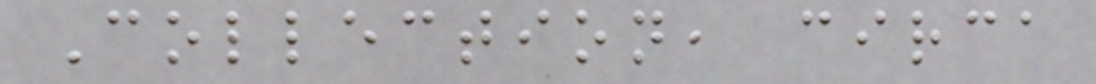Collection, circa
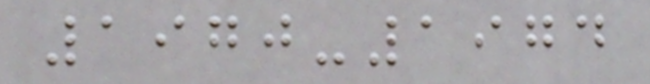1970-1974
